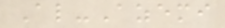Al-Azemi
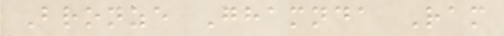Bronze Ghamnda Ram
